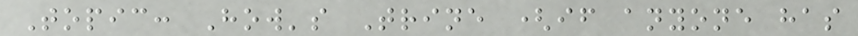Topic: How's Trine (if anyone has
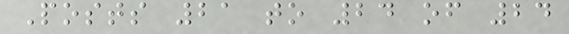Posts 21 to 24 of 24
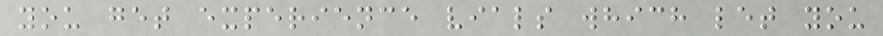you get experience vials which let you
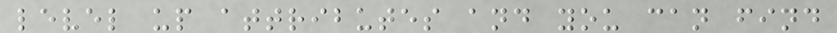level up attributes and you can find
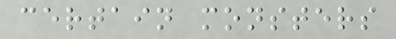certain monsters
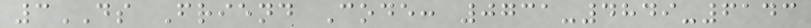3DS Friend Code: 0731-4849-6143
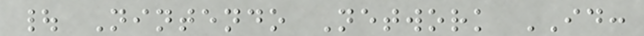| Nintendo Network ID:
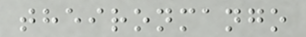theironmango
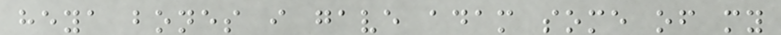heya bones i gave adam some of my
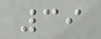39
